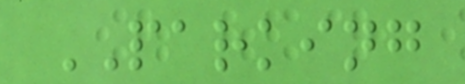PARKING
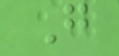G
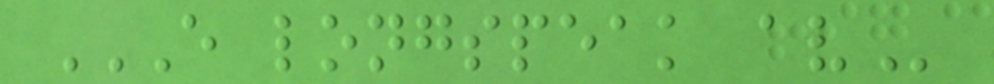E LONGSPEAK AV
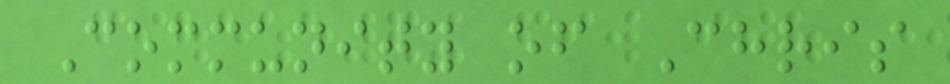Community of Chris
